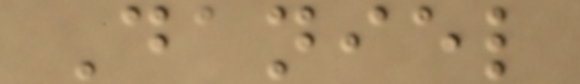Daniel
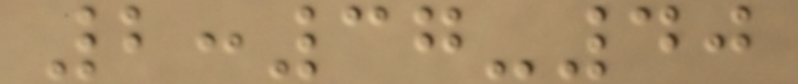2:37-40
